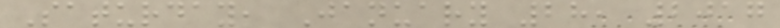Saturday, January 28, 2017
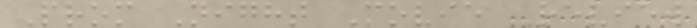Prom Night Movie Review
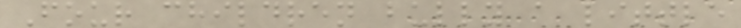Four children bully a little
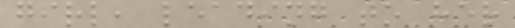girl, leading to her
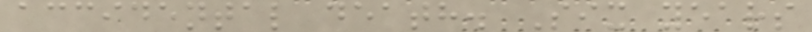accidental death. Six years
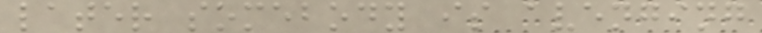later somebody is avenging
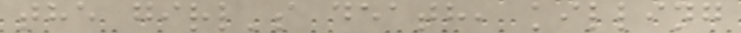the girl's death, killing
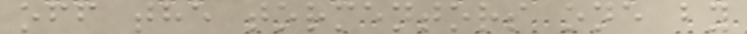off the tormentors one by
